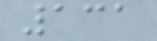131
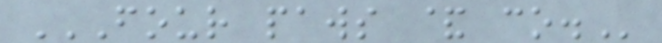FOUR PAWS & CO.
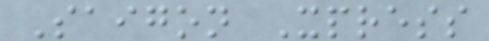Saigon Xpress
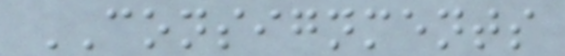CONSIGNMENTS
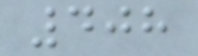408
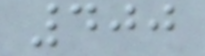400
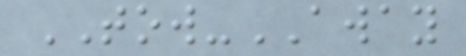TOW-AWAY
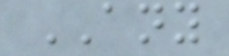ANY
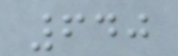640
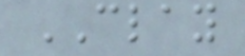CLAY
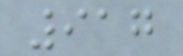917
